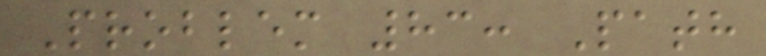Problem 83: Path
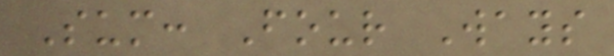Sum: Four Ways
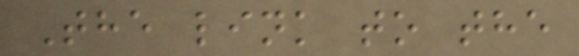The link to the
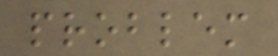problem
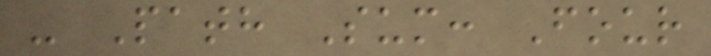- Path Sum: Four
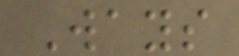Ways
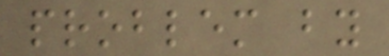problem by
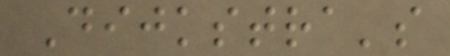Dijkstra's
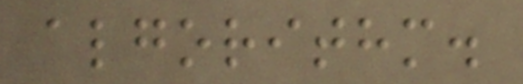algorithm.
